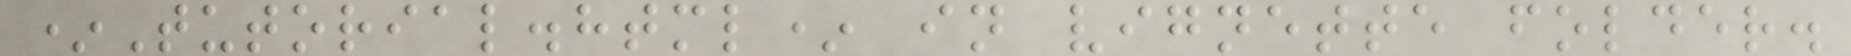*Tutorial.html* in vignette folder.
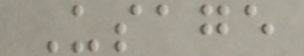Usage
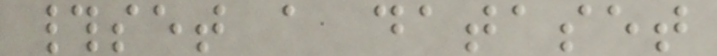#set a dataset
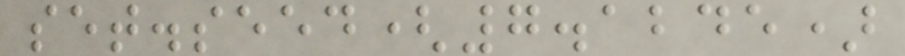set.seed(7.1245)
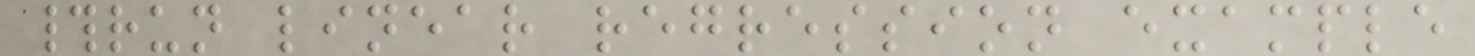#run linear regression example
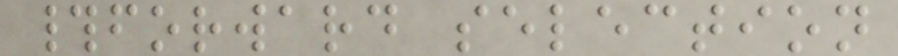#forward selection
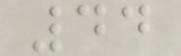44
